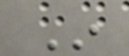In
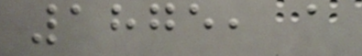1875, a
